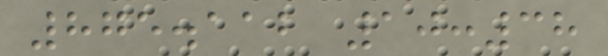875.112 10:38
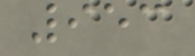953
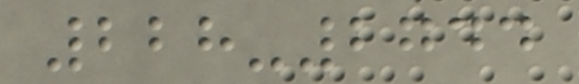228-2744
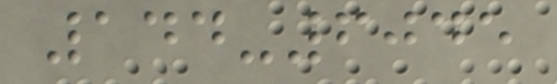144-6045
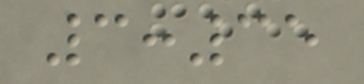3:35
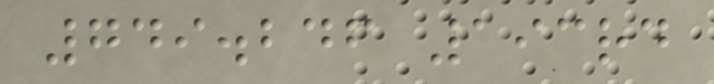749.246 193rd
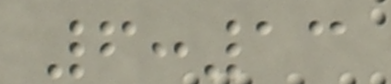6:13
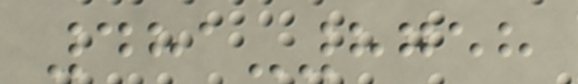481-8758
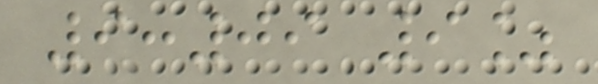9:09 9%
